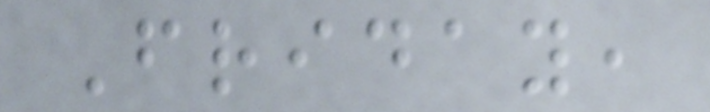Friday,
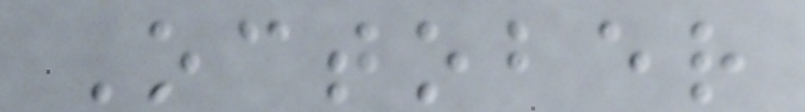October
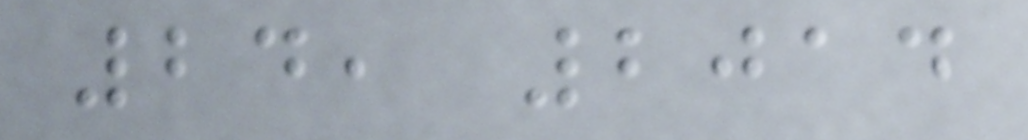24, 2014
